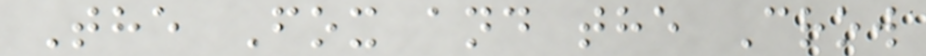The Fox and the Crow
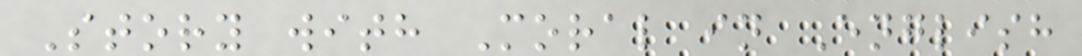Story with Moral in English
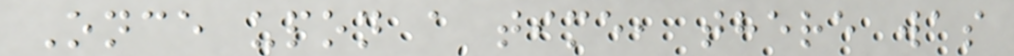Once upon a time, there was
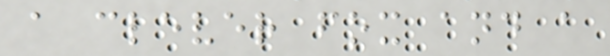a clever fox and a
